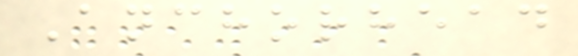Anchorhead
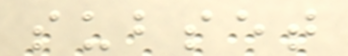subset
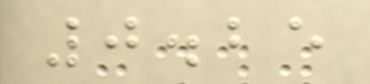0.25
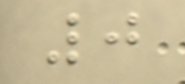0
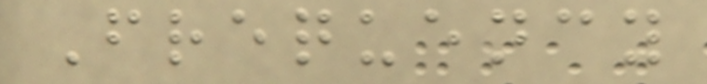Frequency
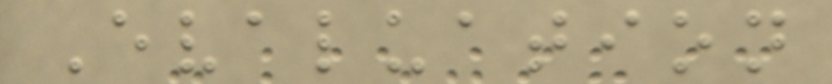Evaluation
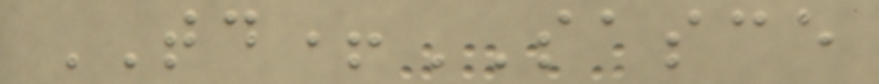TD+SASCE
